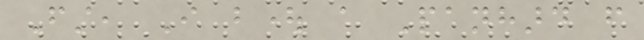First, I bought a Panhard from
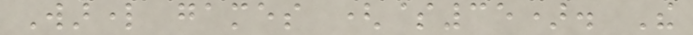Warlord games ($35). The
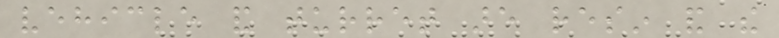vehicle and turret are resin and the
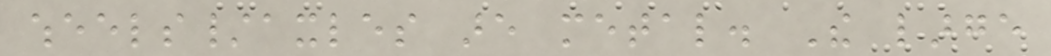wheels/axles are metal. The large
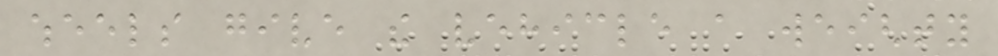wheels give the vehicle a weighty
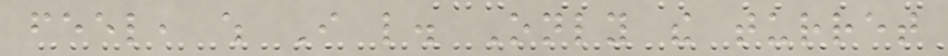feel, which I like. Only the turret
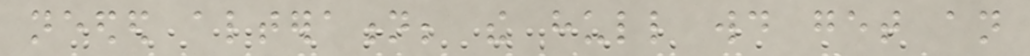needed alteration; the hull would get an
